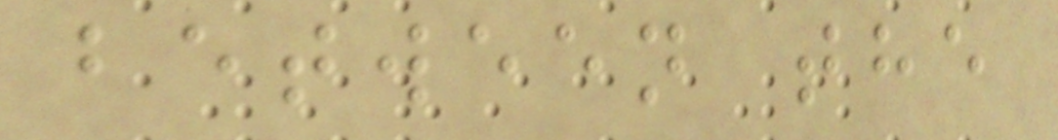between the
